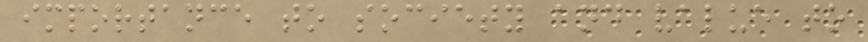importance to society and value to
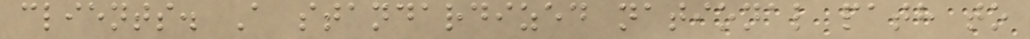clients. A standardized national path to
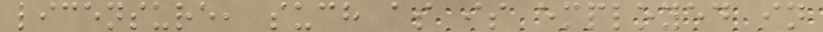licensure, such as is employed in
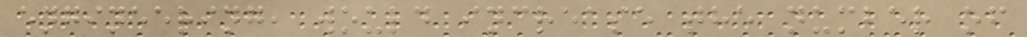engineering, would increase the number of
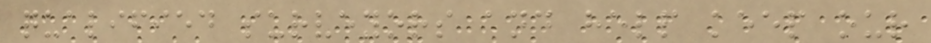qualified surveyors and help keep our
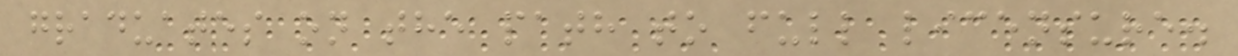graduates on the path to full licensure.
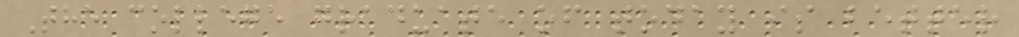The college graduate of today is better
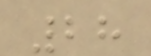28
